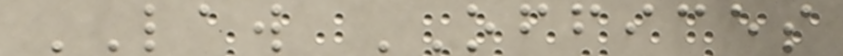LAW OFFICES
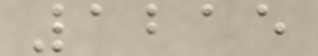1215
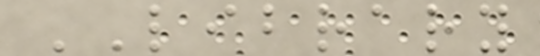LIBRARY
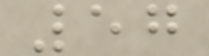57
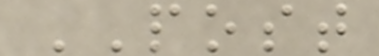POST
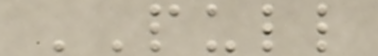PULL
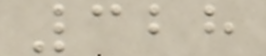328
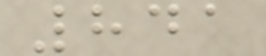841
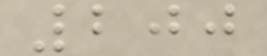200
